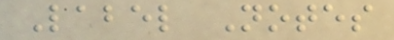Label Notes
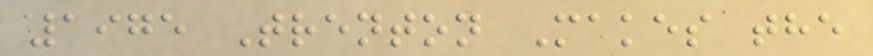1975 Trenton Makes the
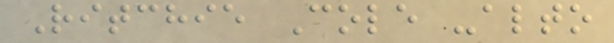Ritchie Cole -alto
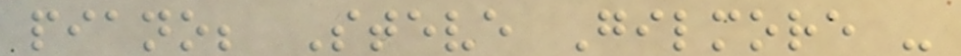piano; Steve Gilmore -
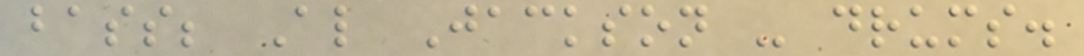bass; Al Jackson - drums.
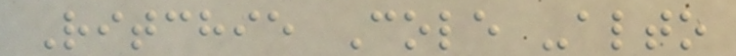Ritchie Cole -alto
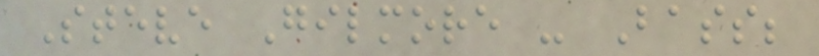Steve Gilmore - Bass;
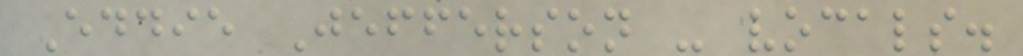Eddie Jefferson - vocals.
